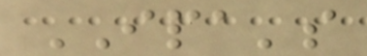IPA's
